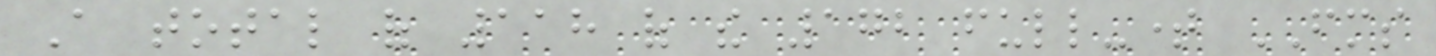A total of 118 of the 172 full-time FMS
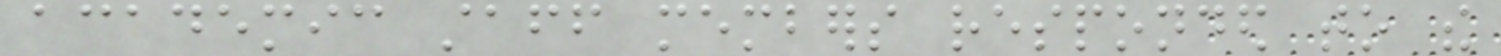academic staff members responded to the
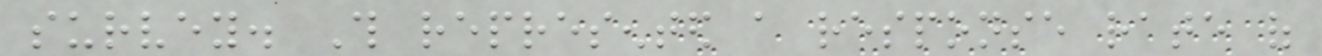survey. This represented a response rate of
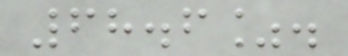68.6%.
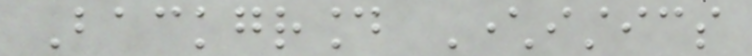Background Characteristics
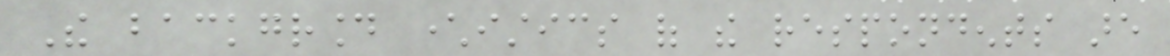The background characteristics of the respondents are
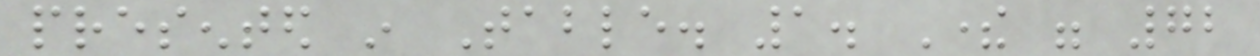presented in Table. 1. There were 72
